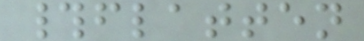#flatten
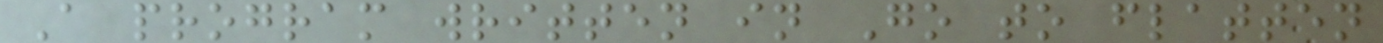A program written in Go to flatten
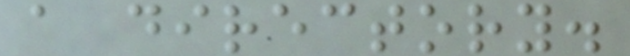a directory.
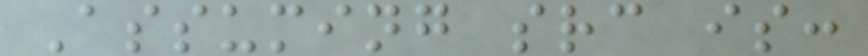Assuming src is:
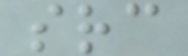src
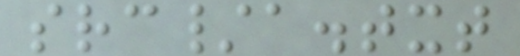src/a.txt
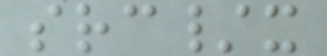src/x
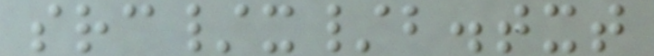src/x/b.txt
